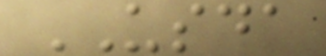USDA
